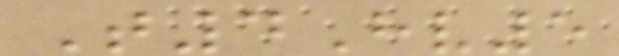T4Hv5
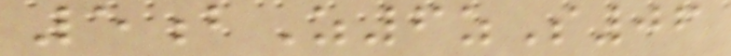5bZ6zS06
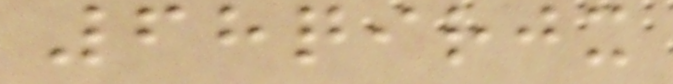68qirjx
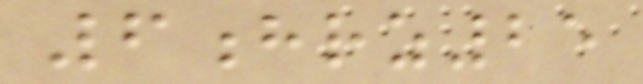6hrz25
